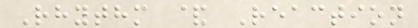Rhythm & Reaction
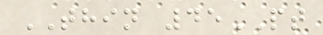THIN 45PT
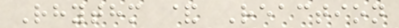Rhythm & Reaction
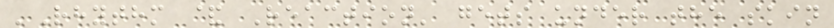'Rhythm & Reaction' gets under the skin
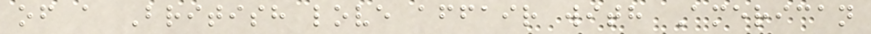of a British love affair with American
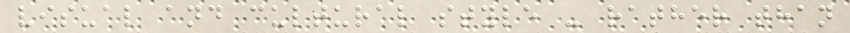visual and cultural style - rather than
